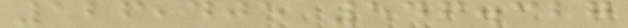126,405 546.327
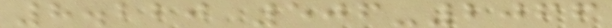8.220 506-2066
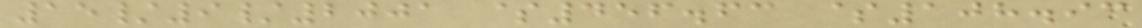15/9/2001 $456.63 $108.93
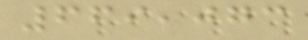669,073
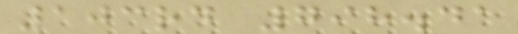103rd 798.41
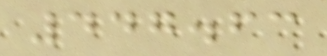447.63
